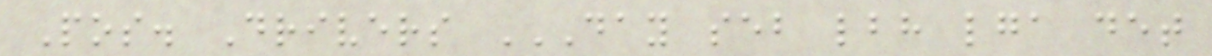Pos. Drivers DAY SEB LBH LGA DET
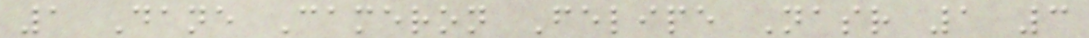1 Dane Cameron Felipe Nasr 1 3
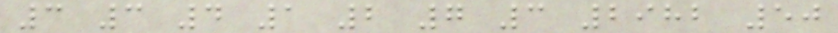3 3 4 1 2 7 3 2982 50
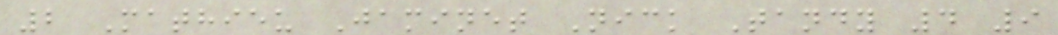2 Mathieu Jaminet Nick Tandy 4 9
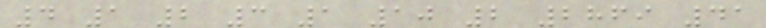4 1 2 3 1 10 2 2869 41
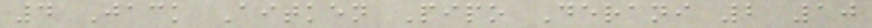4 Jack Aitken Pipo Derani 2 10
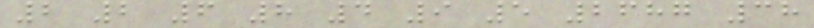2 2 6 8 4 9 5 2687 38
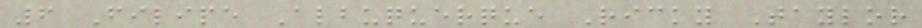6 Filipe Albuquerque Ricky Taylor
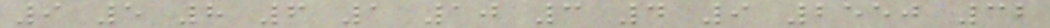9 5 8 6 1 10 3 4 9 2550 32
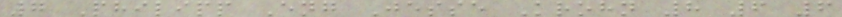7 Philipp Eng Jesse Krohn 8 6 6
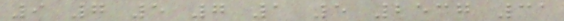9 7 5 7 1 5 2537 31
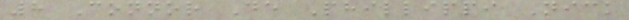8 Connor De Phillippi Nick
